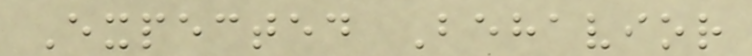Expected Behavior
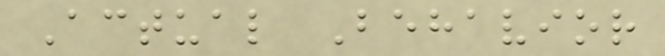Actual Behavior
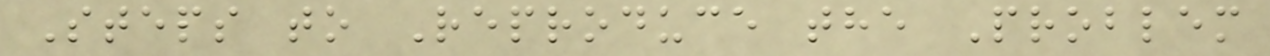Steps to Reproduce the Problem
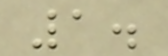1.
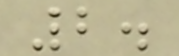2.
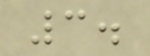3.
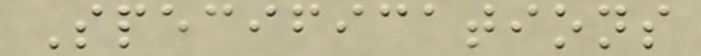Specifications
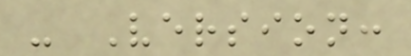- Version:
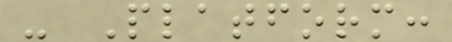- Platform:
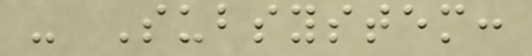- Subsystem:
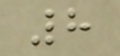8
